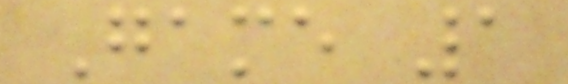Game 1
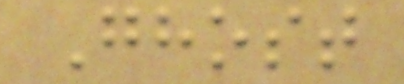Ghost
